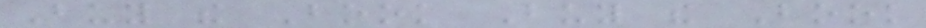Buy the Book Buy the Book
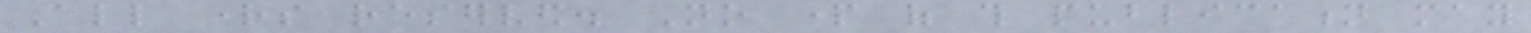All rights reserved. No part of this publication may
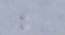be
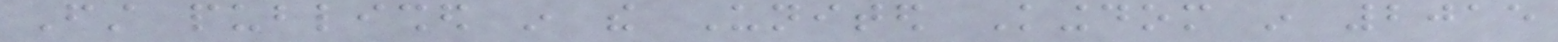First published in the United Kingdom in 2015
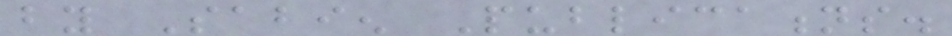by Sabien Publications.
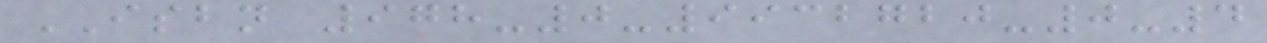ISBN 978-0-9932720-0-4
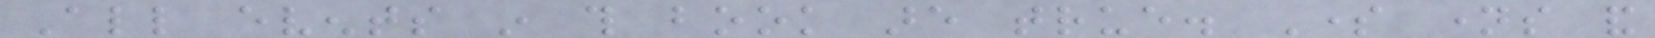All events in this book are true. Some names and
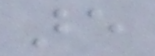are
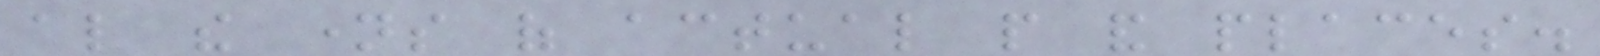also the names of actual people and places.
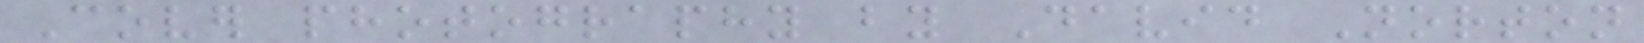Cover photography by David Norton
